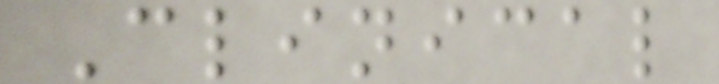Clinical
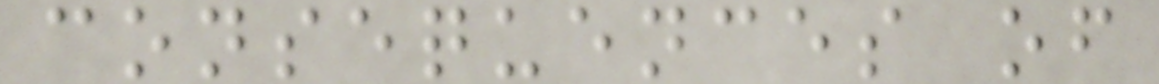consequences of
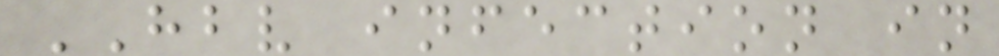HBV infection in
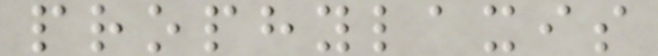prophylaxis
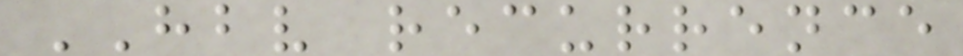HBV recurrence
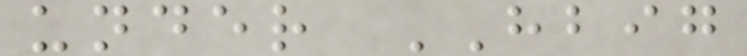under HBIG
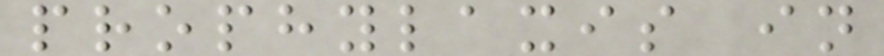prophylaxis in
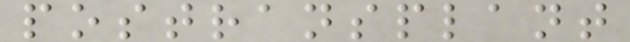postransplant
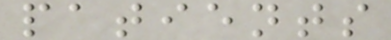patients
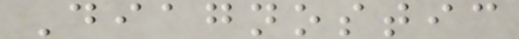Diagnostic
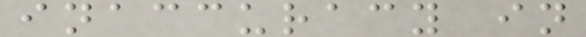inaccuracy in
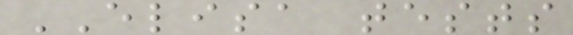ELISA tests
